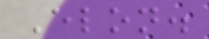Elon.
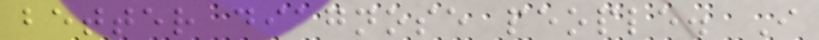better diagnose people. I
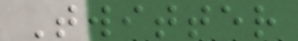Twitter
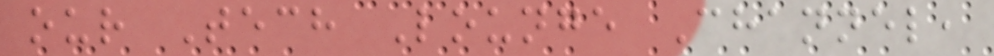our Tech Lounge Channel,
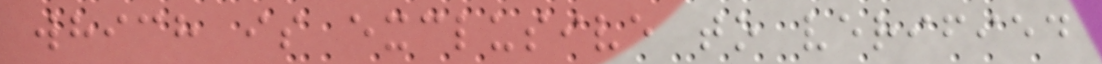which is exclusive to verified
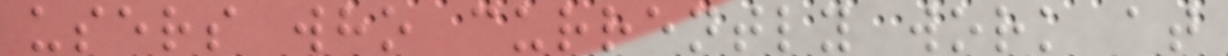users who currently work at
